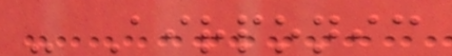- Airponic
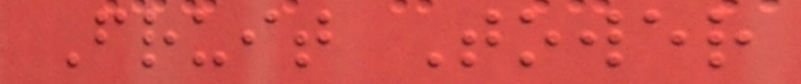Fruit Tower
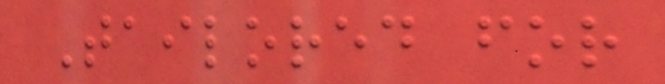Tailored for
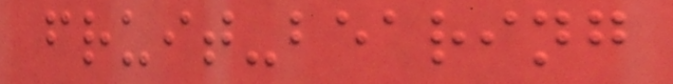fruit-bearing
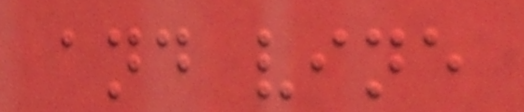and vine
